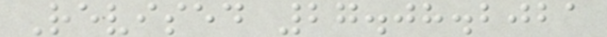Revised 27.08.2021
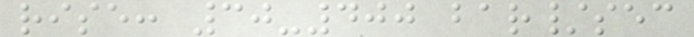rise: 30-400 bar/sec
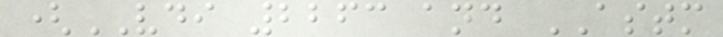(VDI 2263 and ASTM
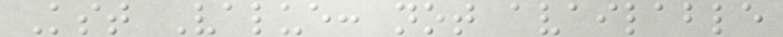Kst Value: not available
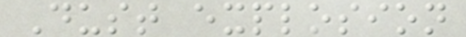Dust explosion
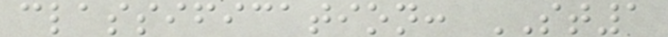classification: ST1
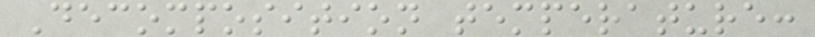Decomposition temperature:
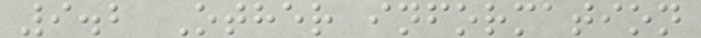9.2 Other information
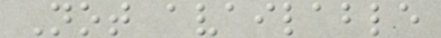Not available
